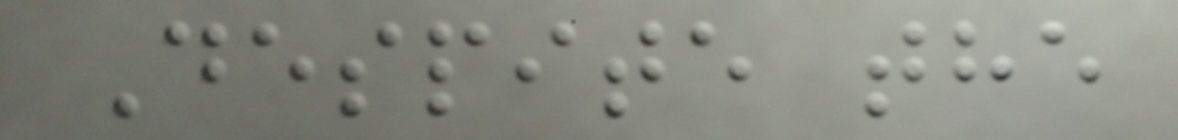Despite the
